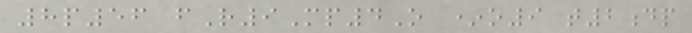8p56 fR9Mp4O *o9 t2dp
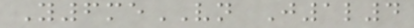Y6meVN J1l4
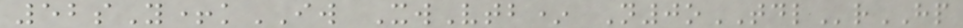52sY+kIW XwVtb* N0oTDLrHP
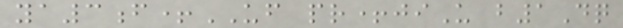ya3f+UF pr+jiU b1Dq
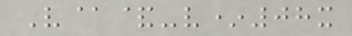V@&-v*08x
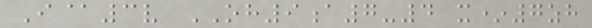I@3v OH9a7-4 x*7zh
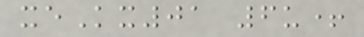xeKx01 6u+
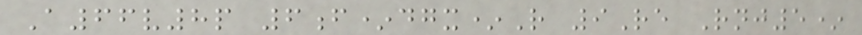A66v8p 6f*dgx*R 9Re Rnj5*
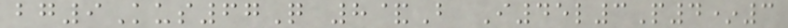bg9Kus67Q 8&B I45l3P4*3
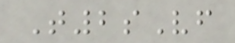T2sVf
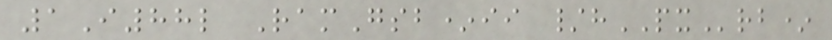1I88l RamGsb*ii /hPXrb*
